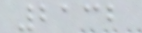2132
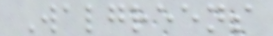Walgreens
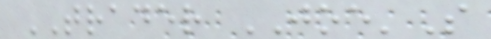TRADER JOE'S
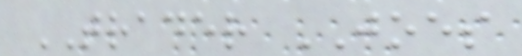TRADER JOES
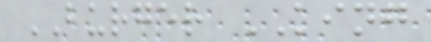BURGER KING
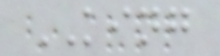KING
